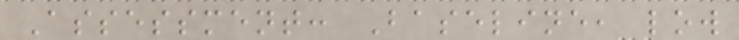Assessment: Baseline, low
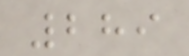289
